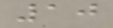10
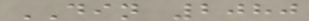DIN 2080
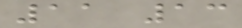11 13
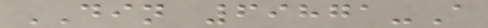DIN 69871-A
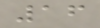16
